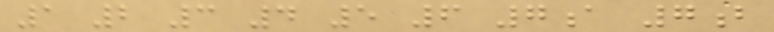1 2 3 4 5 6 7a 7b
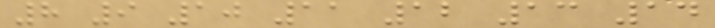8 9 10 11 12 13 14
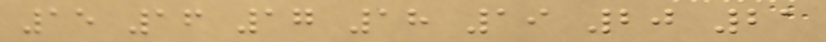15 16 17 18 19 20 21
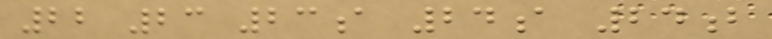22 23 23a 24a 24b
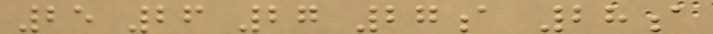25 26 27 27a 28a
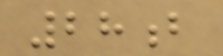28b
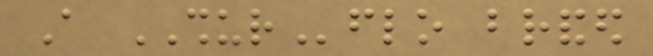A SHURflo branded
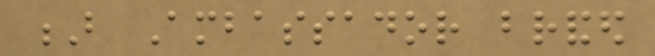B Ambassador branded
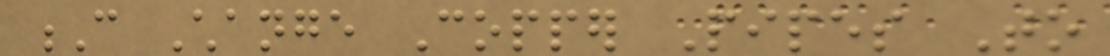C Change Copper Pipes To
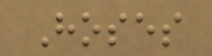Hoses
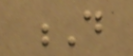D
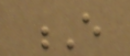E
